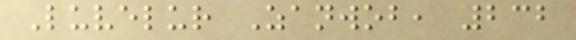Luvelur Zanwob, 232
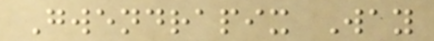Gwendrapix Way
